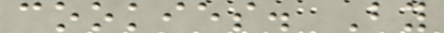cookies. By
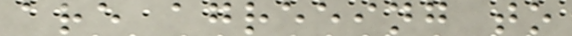are agreeing to
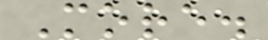More.
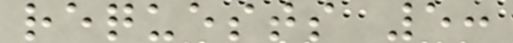requests 5:
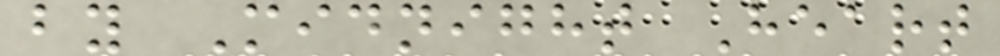by Midnight Heart
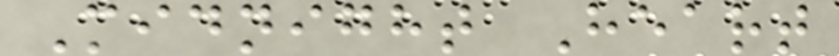Midnight Heart
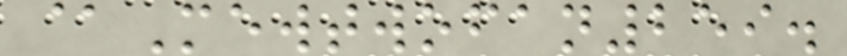@Mewtwofan259.
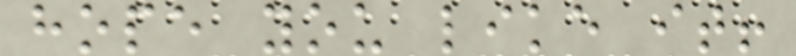hope you like it!
